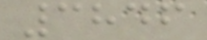3846
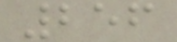256
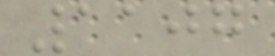1107
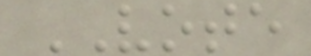VOTE
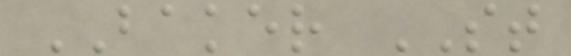BAKER ST
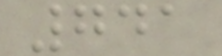741
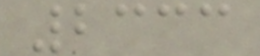2333
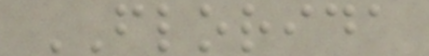FLORIDA
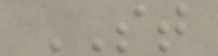ST
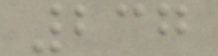237
